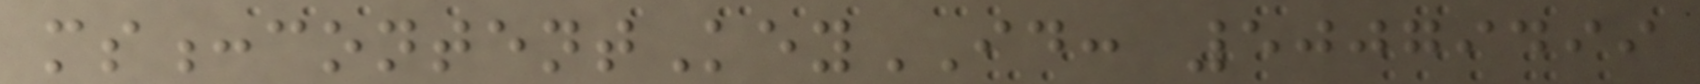ms:contentKeyID: 50079499
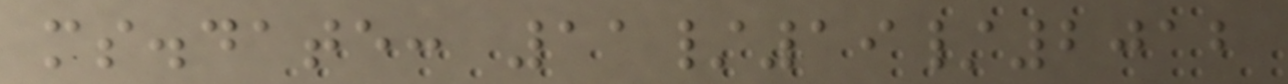ms.date: 11/19/2012
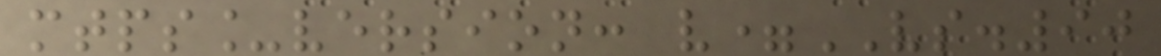mtps_version: v=VS.90
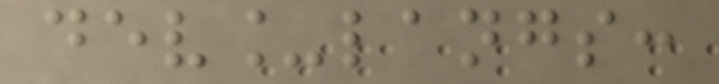dev_langs:
